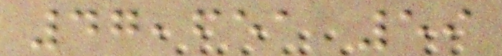47,651 59
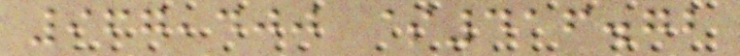967,400 $416.72
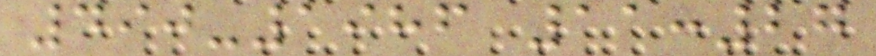490-1986 11:27
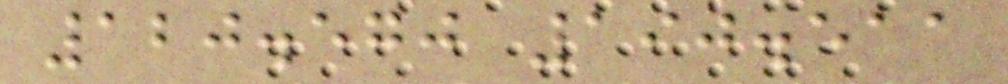120.570 190.511
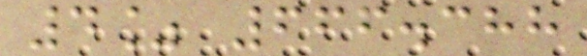4% 666.388
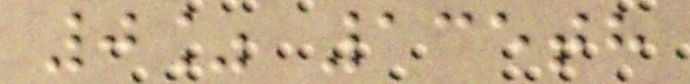0% 135th
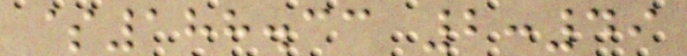$188.33 2:49
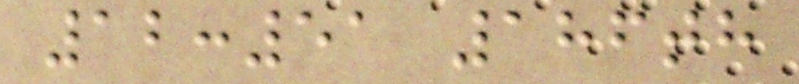12:51 186th
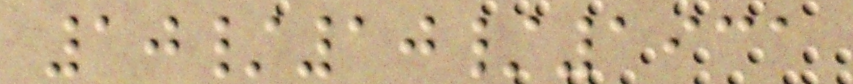10/10/1931
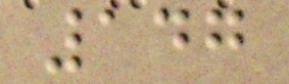147
